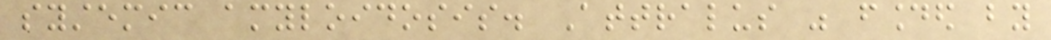systemic amyloidosis. Attralus was founded by
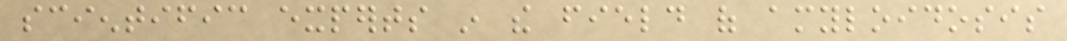scientific experts in the field of amyloidosis
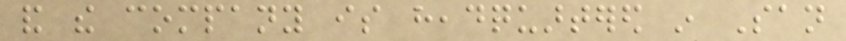and the company is headquartered in San
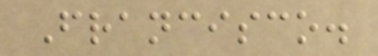Francisco.
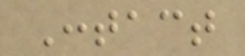Contact
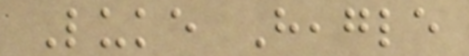Luke Heagle
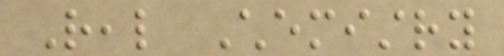Real Chemistry
